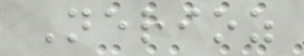Nerioz
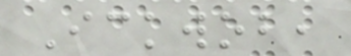Ickwob,
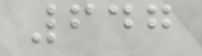647
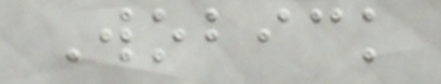Wobick
